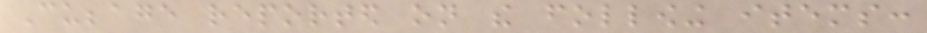Cubbage reported on the following items:
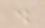.
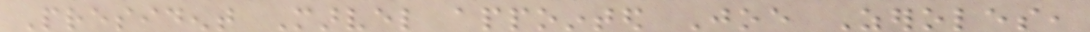President Marvel appointed Joe Zeroles,
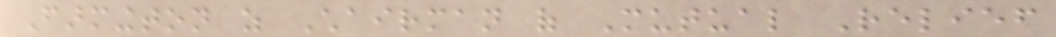Farmington as Chairman of Mutual Relief
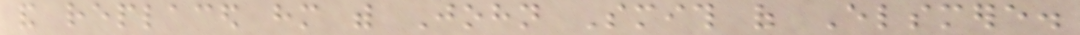and replaced him with John Smith of Elsmere.
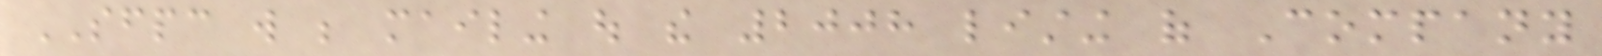SFPC will be mailing out the 2008 listing of Company
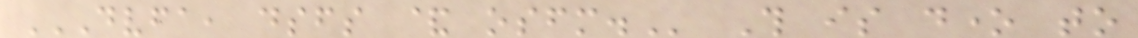DVFA, DSFS & OSFM. This is done to
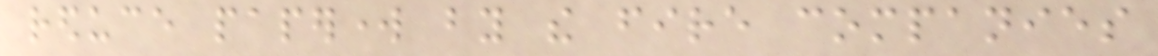reduce paperwork by the fire companies
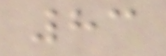83
